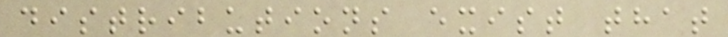distributions exist that
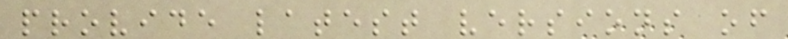provide latest versions of
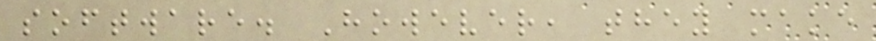software. However, they make
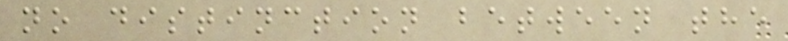no distinction between the
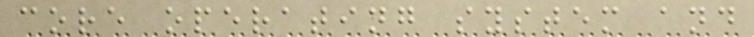core operating system and
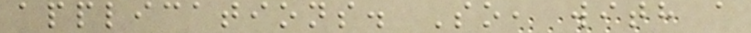applications. So, with a
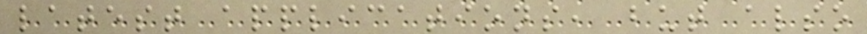latest applications, but also
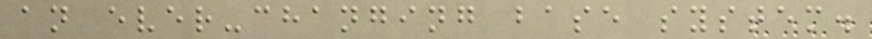an ever-changing base system.
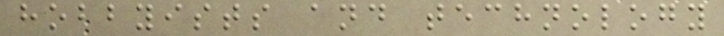hobbyists and technology
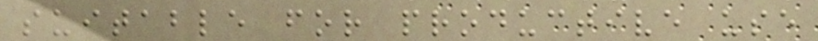suitable for productive use
